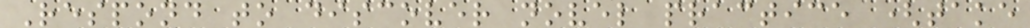Respond to discover novel practice (take
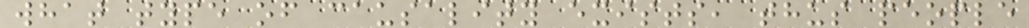what type of causality exists, thus people
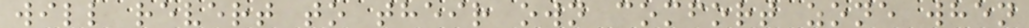will revert to their own comfort zone when
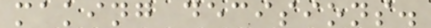making decisions.
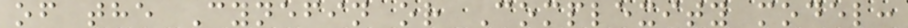of the Cynefin or Complexity model:
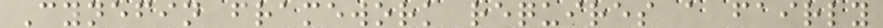Cynefin framework requires a fairly
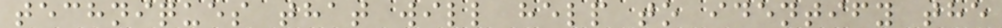techniques that will help to identify the
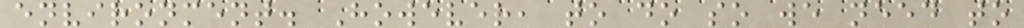environment. However, to do so we need to
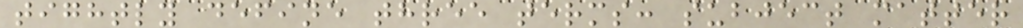tightly define three terms: subject matter
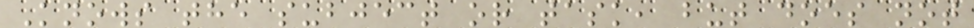Knows the subject or task, but does not
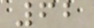62
